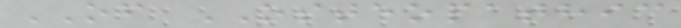OF OSTEOPATHIC
